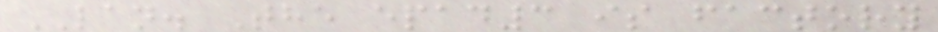LAN. The epad3 is factory
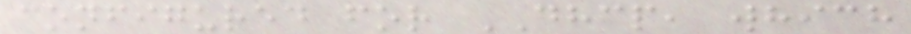configured for DHCP, which
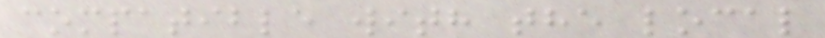compatible with the local
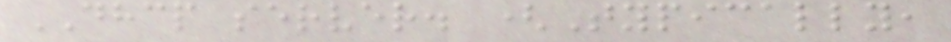DHCP server. (Typically,
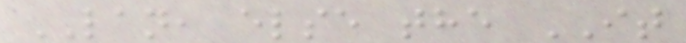LAN, else the IT
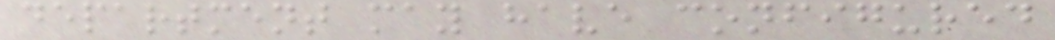department may have configured
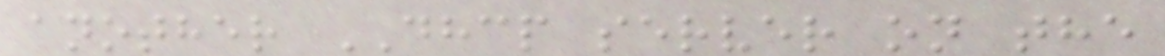another DHCP server on the
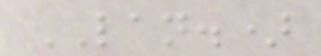LAN.)
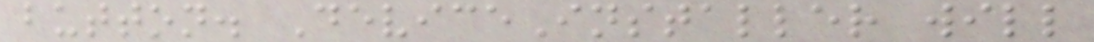button. DeviceInstaller will
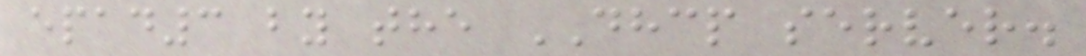epad3 by the DHCP server.
